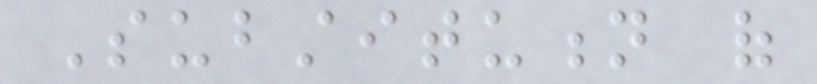Substitution of
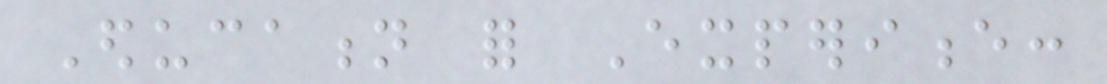Education for Experience:
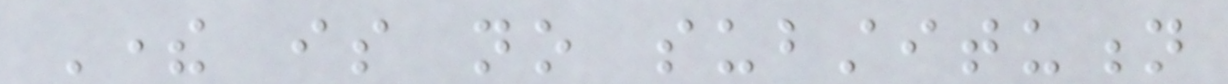There is no substitution
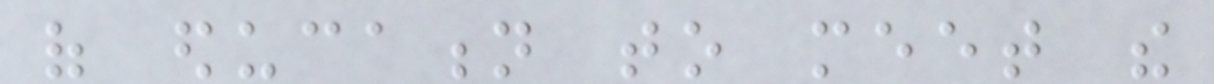of education to meet the
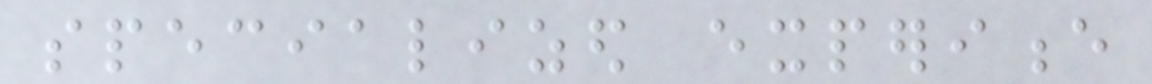specialized experience
